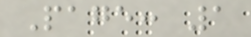Page: 1
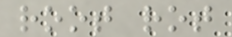root rot
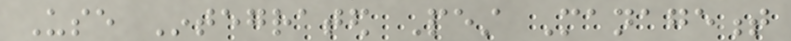Use Integrated Pest Management
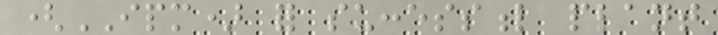(IPM) for successful plant
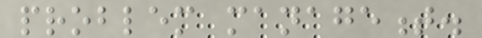problem management.
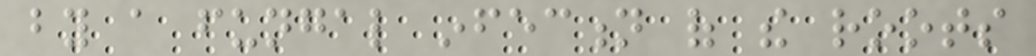by a fungal infection of the roots
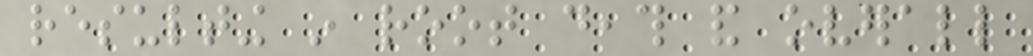resulting in root death and overall
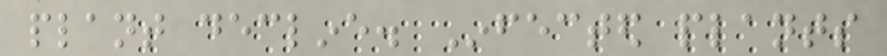plant decline. Infected plants
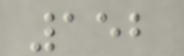152
